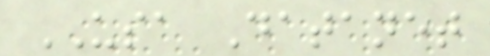USA Datanet
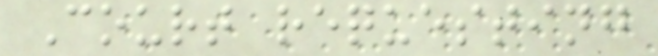Court requesting
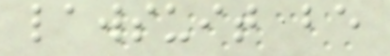lawsuit be
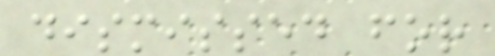dismissed for
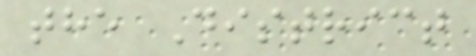the District
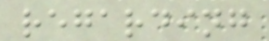regarding
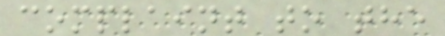complaint to the
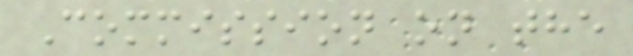Commission on the
